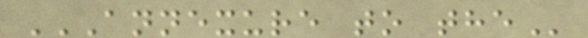ANNEXURE TO THE
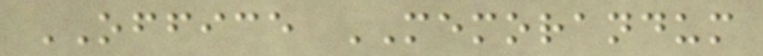OFFICE MEMORANDUM
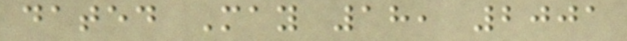dated May 18, 2001
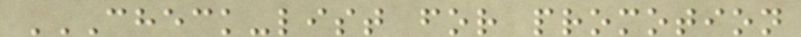CHECK-LIST FOR PROMOTION
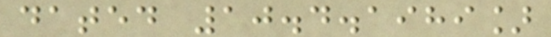dated 10.4.1989]
